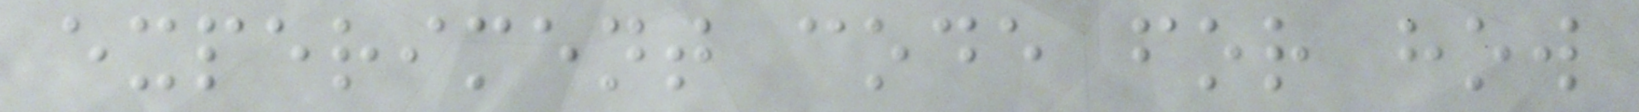experiment code for how
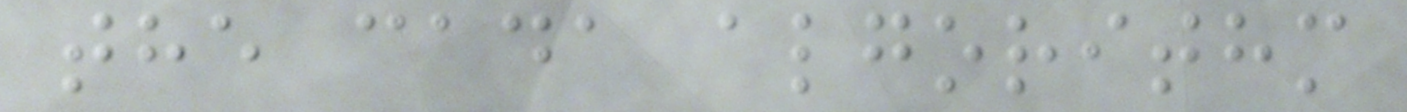the cada algorithm
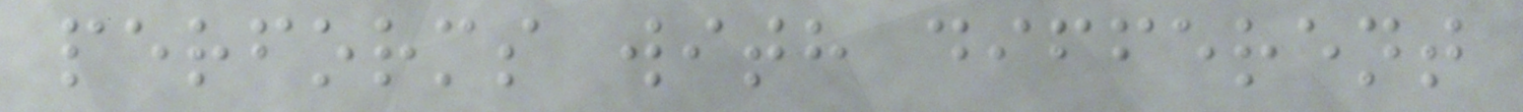performs with different
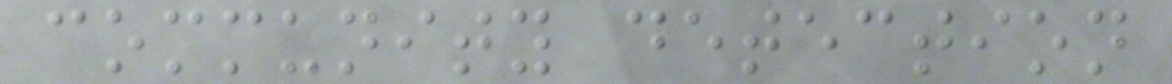community detection
